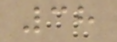38
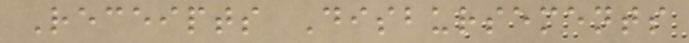Receipts Disbursements
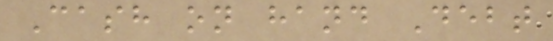Cash on hand Debt
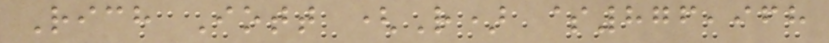Rich Iott (R) $876,968
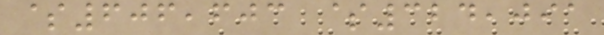$606,603 $324,091
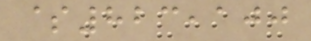$823,100
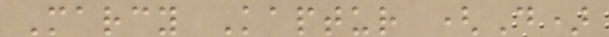Marcy Kaptur (D)
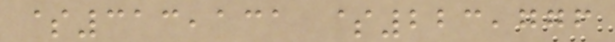$313,131 $223,776
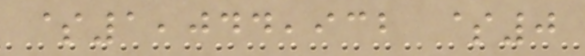$1,044,932 $0
